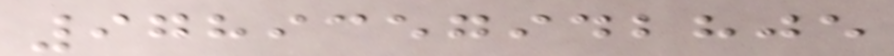9789357942805
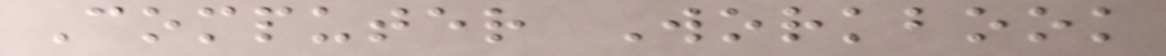Computer Workbook
